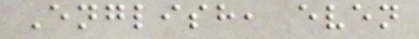English, even
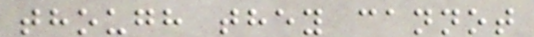though they cannot
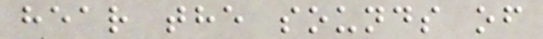hear the sounds of
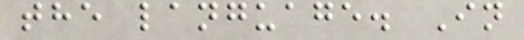the language. In
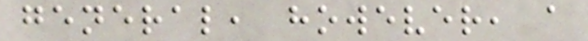general, however, a
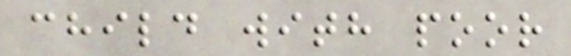child with poor
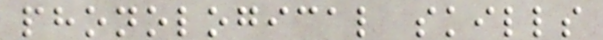phonological skills
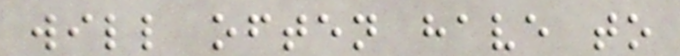will often have to
